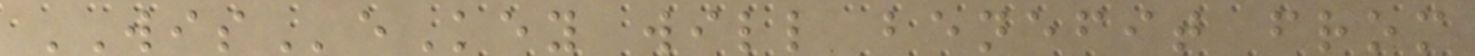WISeKey will benefit from
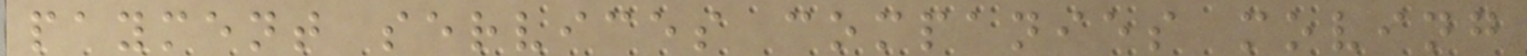payment services companies moving
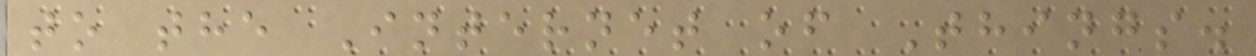to the Internet of Things.
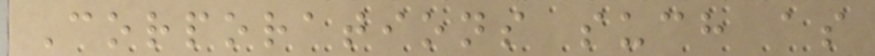Corporations such as
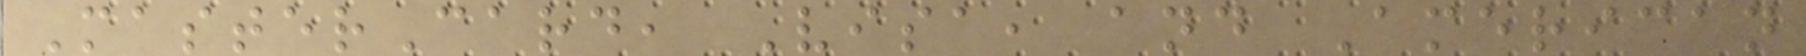MasterCard, Visa, and American
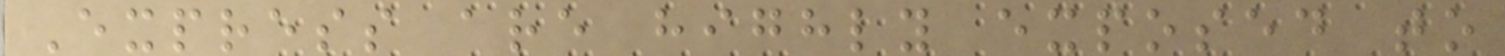Express are highly exposed to
